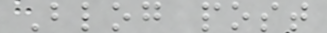Blog post
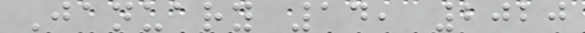January 14, 2020
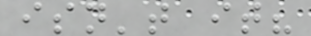isn't it?
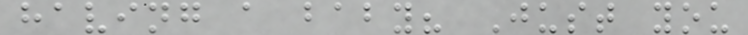having a baby? Just you
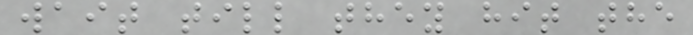wait till they hit the
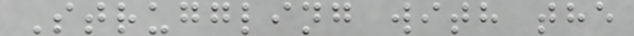Struggling with the
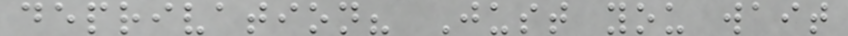deprivation? Just you wait
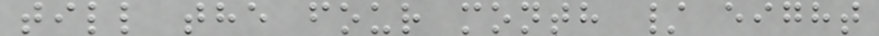till the four month / eight
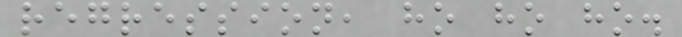regression, ho ho ho.
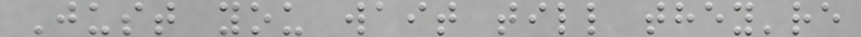Just you wait till they're
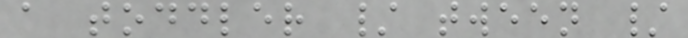a toddler / tween /
